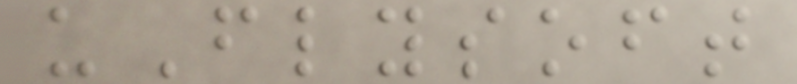uFlysoft
